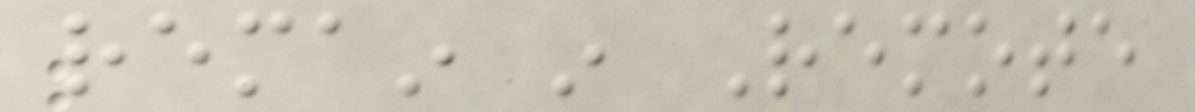remain in Remote
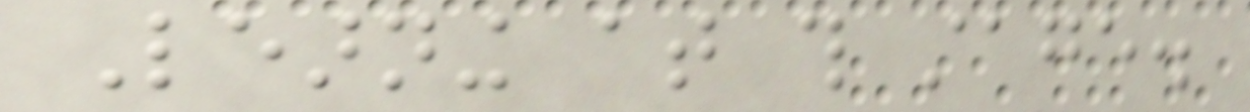Learning at this stage.
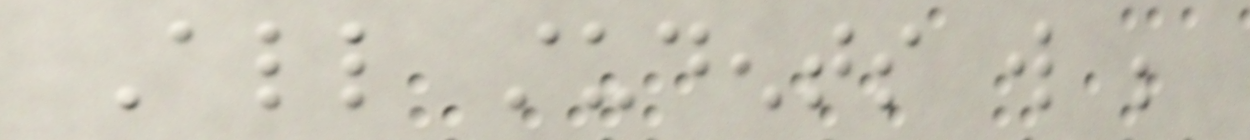All students will be
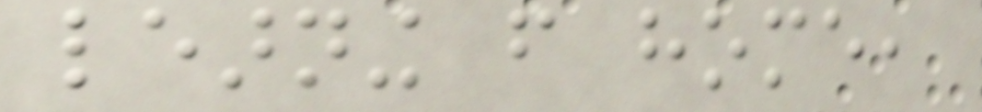learning from home,
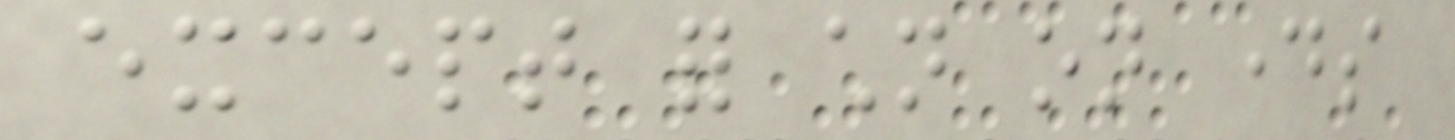except for children on days
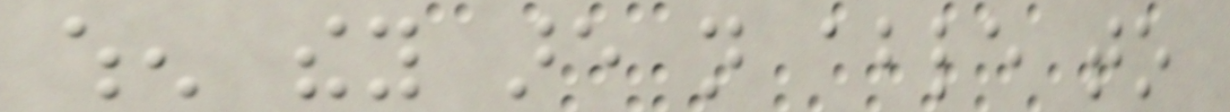when they are not able to
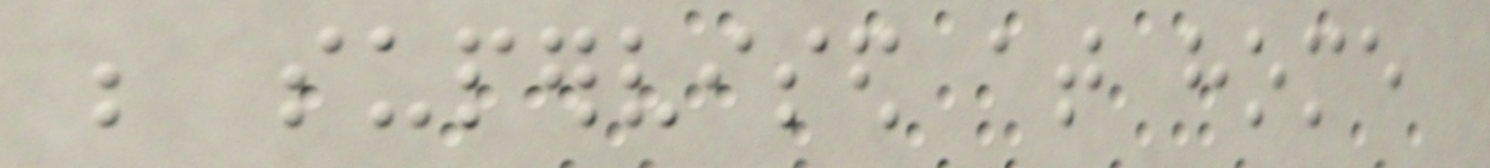be supervised at home
